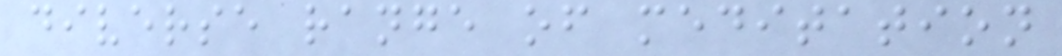diverse range of meditation
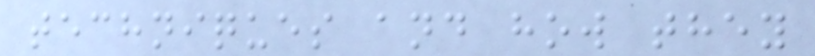techniques and how they
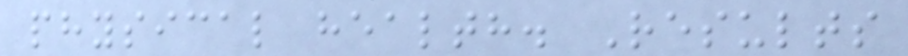physical health. Results
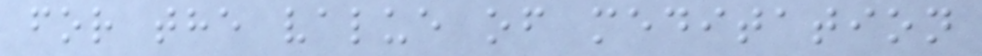for the value of meditation
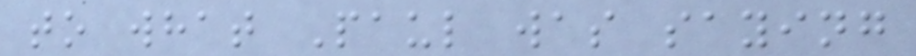to what Paul was saying
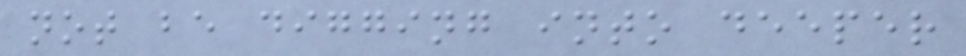not be digging into deeper
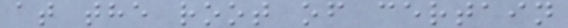at the root of certain
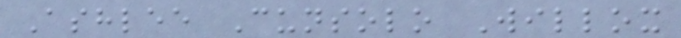Ashlee Cunsolo Willox
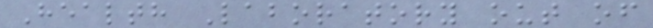Health Laboratory out of
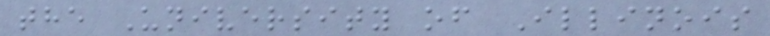the University of Illinois
